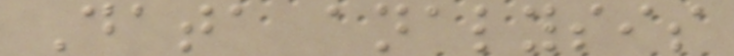Data analysis
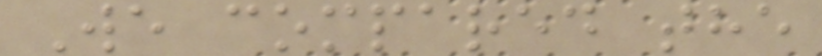We compared the
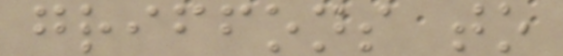griffons to
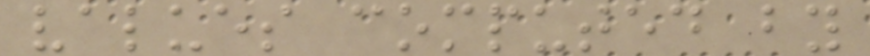values computed by
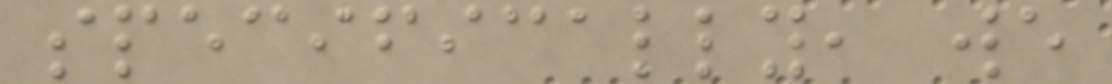specifically, we
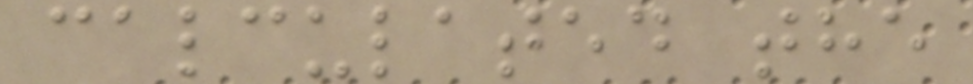calculated the
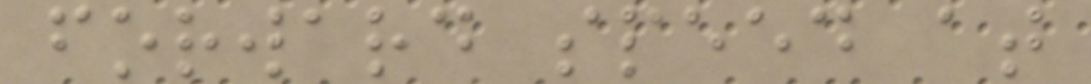forward speed at
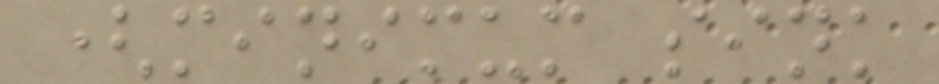(minimum sink
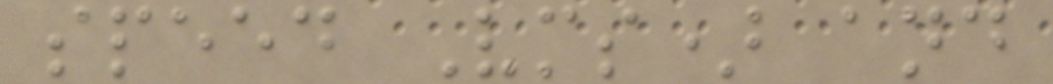speed Vms) and
